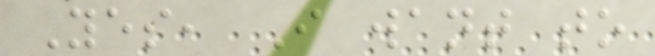Yes, I want to
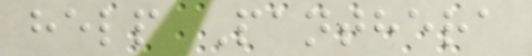help Panthera
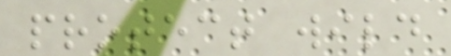protect wild
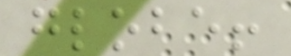globe!
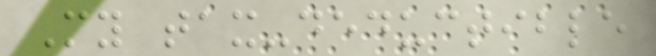My tax-deductible
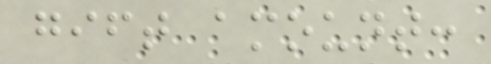gift amount:
